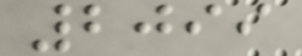2099
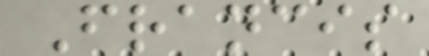Francis
